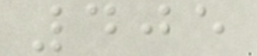405
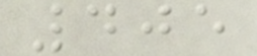405
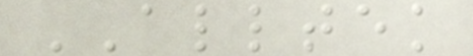ALLTEK
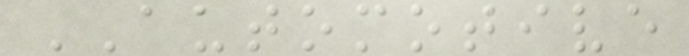AUTOMOTIVE
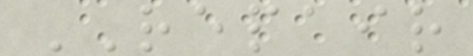REPAIR
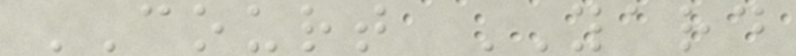COURT YARD
